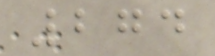274
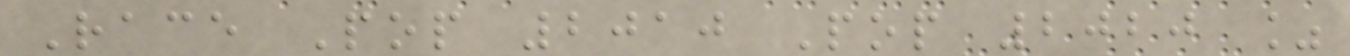Race Pop 2010 Pop 2020 %
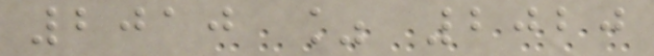2010 % 2020
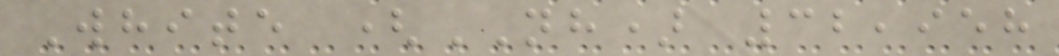White (NH) 32,958
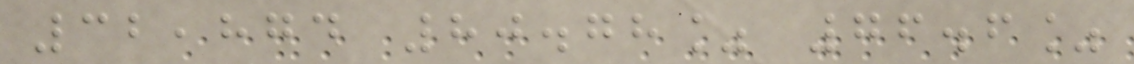32,874 80.78% 76.6%
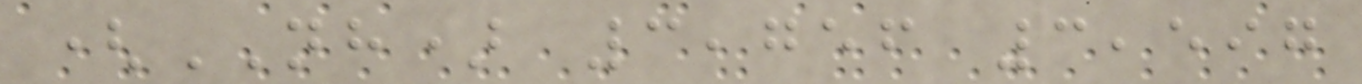(NH) 3,756 3,597
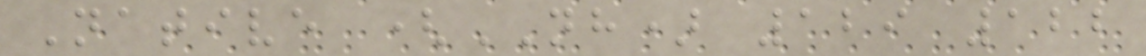Native (NH) 129 122
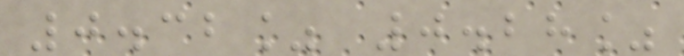0.32% 0.28%
